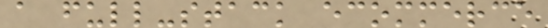a full-stack ecommerce
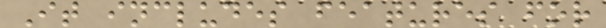It includes features for
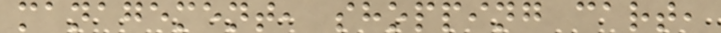management, shopping cart,
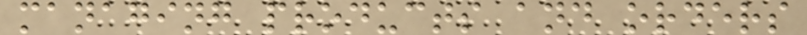managing products and orders
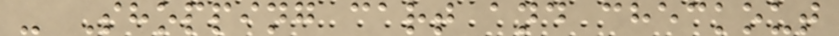- Shopping cart and checkout
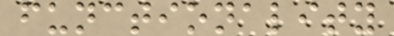functionality
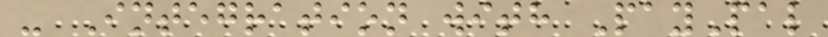- Integration with PayPal
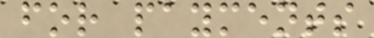for payments
